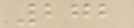272
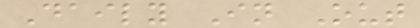Daily In Out
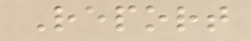Report
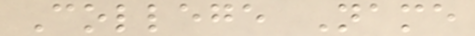College Name
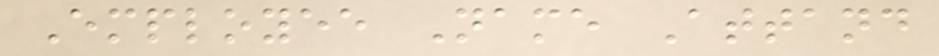Employee Name Attand
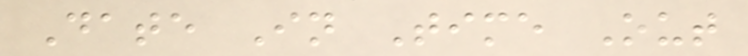Date In Time Out
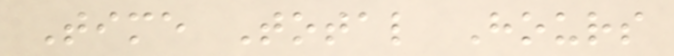Time Total Hours
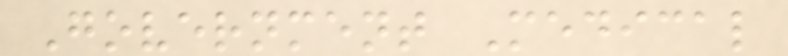Government Medical
